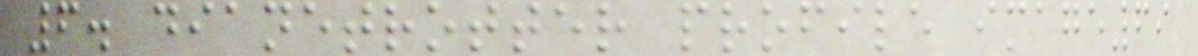6. dianetrotter profile image69
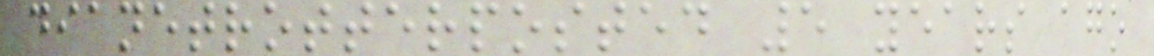dianetrotterposted 5 years ago
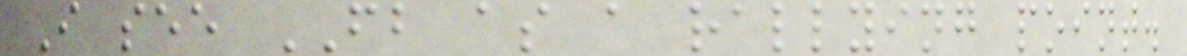I see FB as a rallying point.
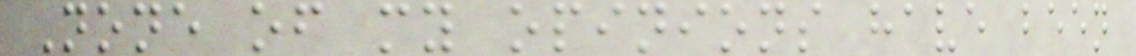None of my opinions have been
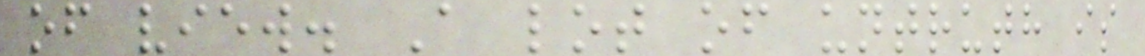of view. A lot of untruth is
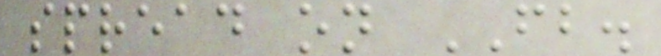spread on FB.
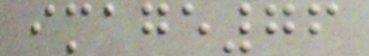image76
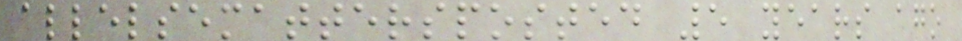allelsemattersposted 5 years ago
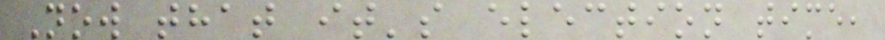Now that it's election time,
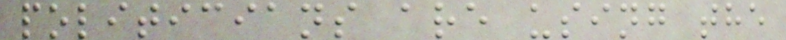politicians are using the
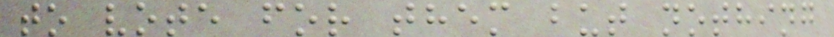to vote for them but nothing
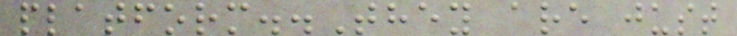platform..They are just
